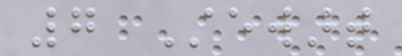7 Stewart
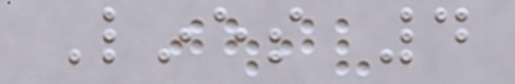Lines 4
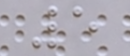5
